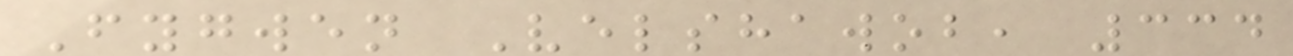Fygwen Velshawob, 334
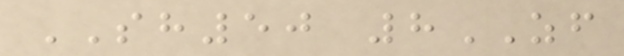SH50 8ZF
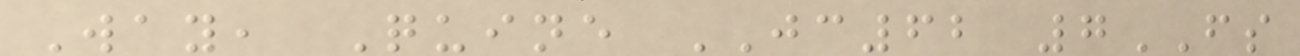Way, Quine JC62 7FS
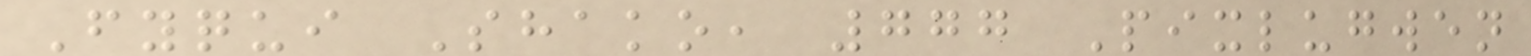Fyqui Shako, 777 Pixlugwen
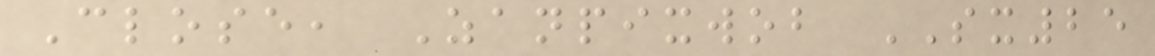Close, Zanpixwob SX25
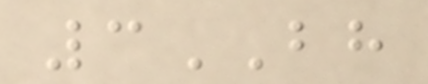3BH
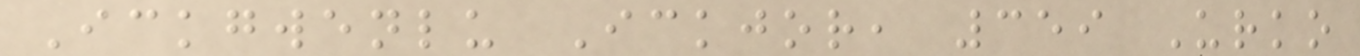Ickgwenlu Ickjor, 359 Urko
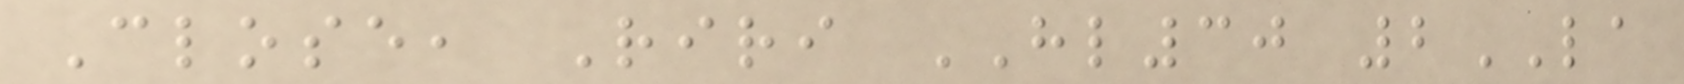Close, Riri HL30 2LA
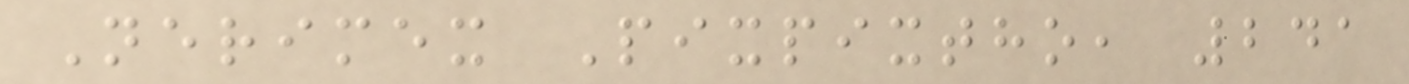Nerimex Pixpixtho, 241
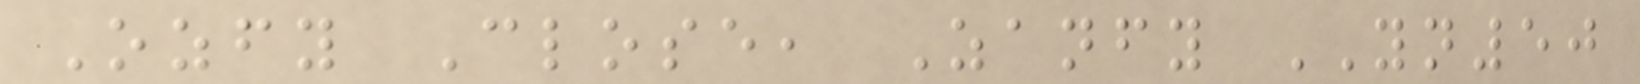Ozfy Close, Zanfy YN50
